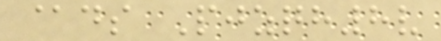@ds Pjzqh8v
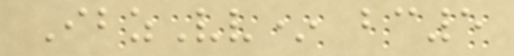IbzVv* bc5
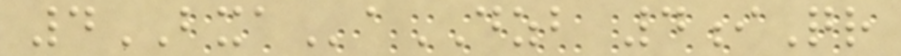4BXAaDZB 4iQr
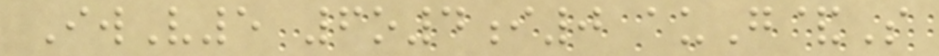IwV5 6o4i0 auG&S
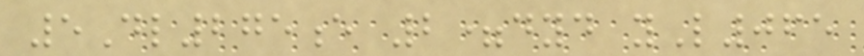5Dl275e 2=dyd yL065
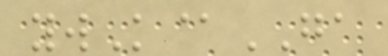ywK@GA
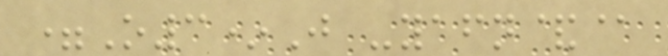=O3*J -yafn&@
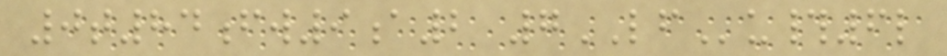0t84fw9a2 7LFu#6l
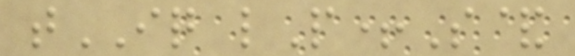tIQ lP+S&
